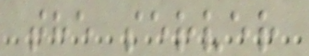the server
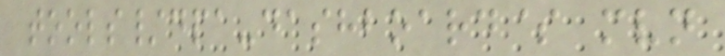tools/dpa-dashboard$ mvn
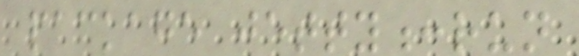package jetty:run
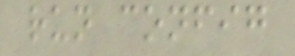run config
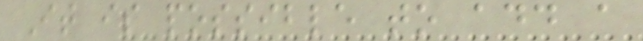It is possible to add a
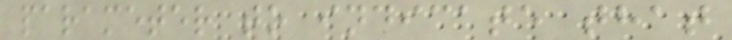parameter to indicate that
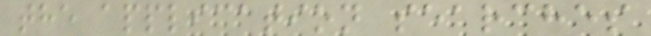the application searches
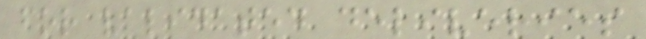for validated deliveries
